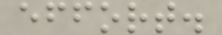effort.
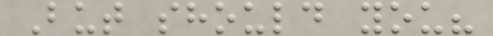But should you?
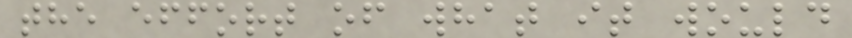the effort of what it would
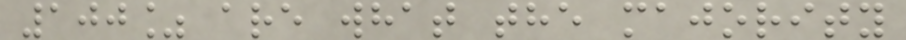100% are what the majority
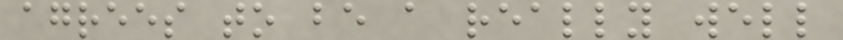agrees to be a really well
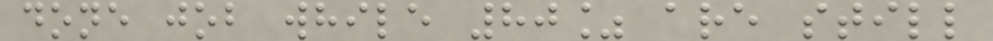done job while 80% are still
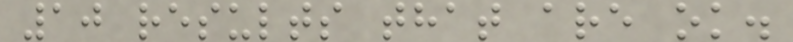10 results that are ok.
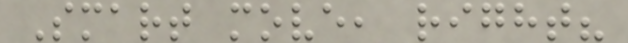Smart move, right?
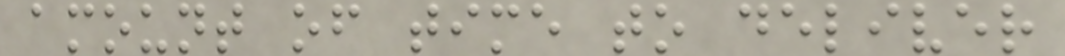amount of time to deliver
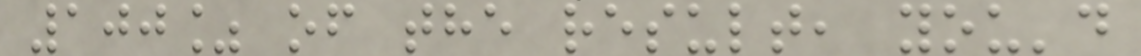100% of the result, you'd
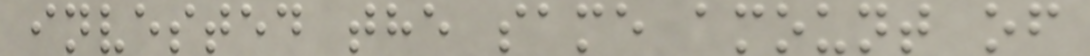invested the same amount of
